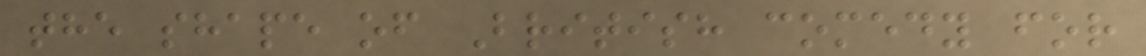the shape of British comedy for
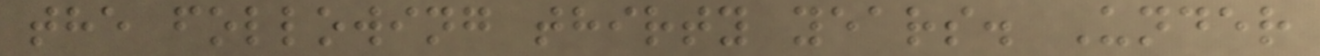the following thirty years. Under
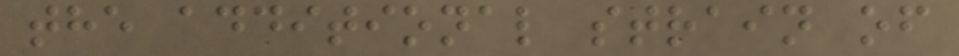the additional strain of
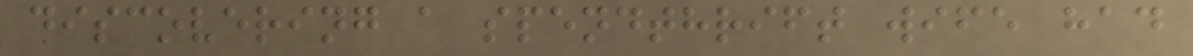discovering a spendthrift wife had
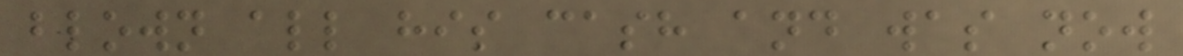blown all his cash and was now
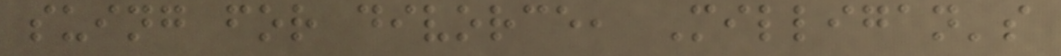suing for divorce, Milligan's
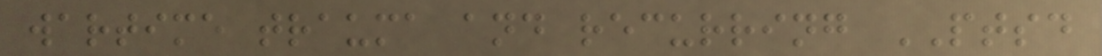wartime trauma and recurring PTSD
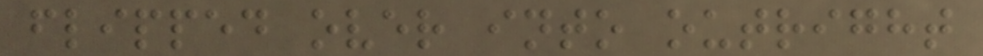flipped over into outright
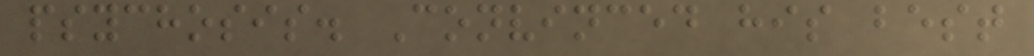psychosis. Convinced his best
